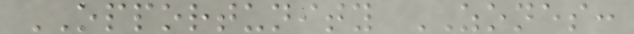OPPORTUNITY ZONES:
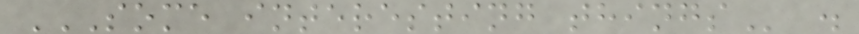SOME INTERESTING THINGS .
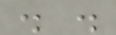. .
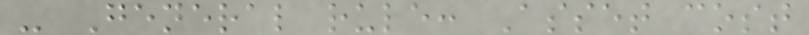- General rule: Asset cost
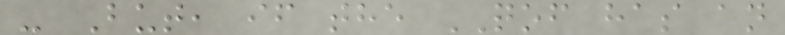- But, if the QOF has an
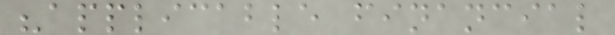"applicable financial
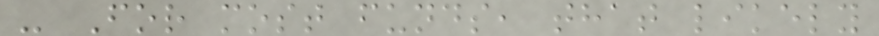- For most funds, that likely
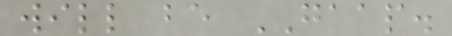will be GAAP.
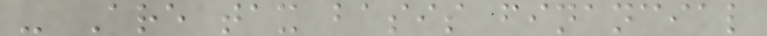- Are tax basis financial
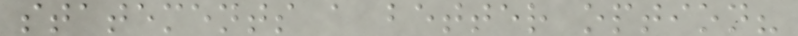statements a better option?
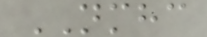NMHC
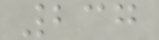237
